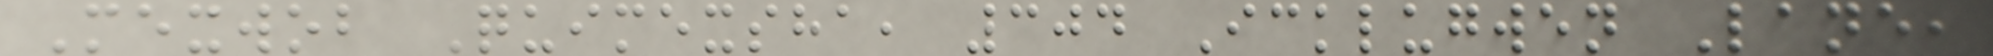Mexwob Quimexsha, 304 Icklugwen Lane,
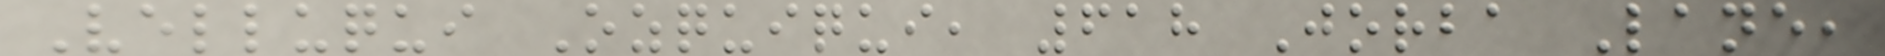Velluqui Ozquiqui, 618 Jorba Lane,
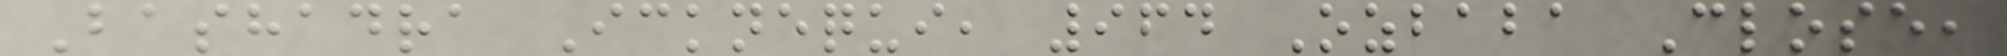Bashadra Icknequi, 964 Ozbaba Close,
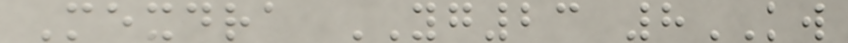Mexdra YG23 8KW
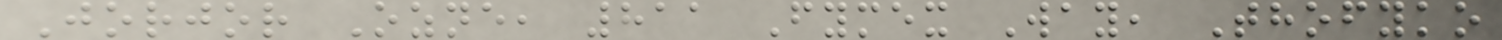Jorjor Ozne, 811 Fymex Way, Thofyko
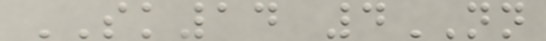SK14 4NN
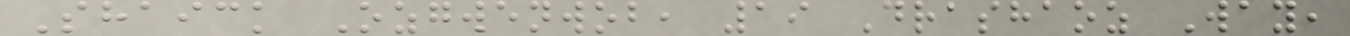Shaick Ozgwenwob, 19 Drashaoz Way,
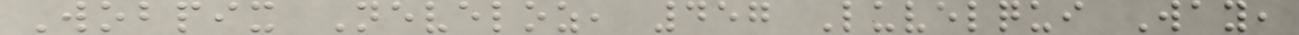Wobpix Neveloz, 457 Luvelqui Way,
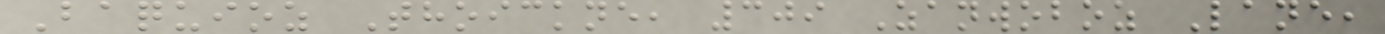Baquioz Thoickne, 309 Zanwoboz Lane,
